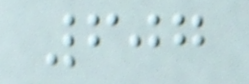607
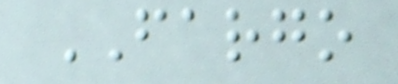FARGO
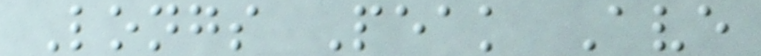Longs Peak Ave
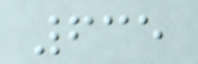635
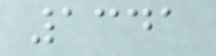1341
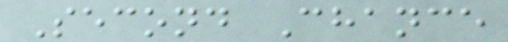Second Chance
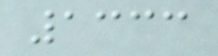1333
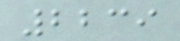2239
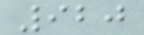920
